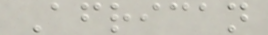African
